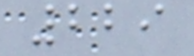229
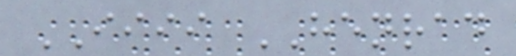IIII HENRAD
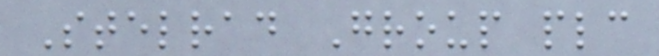Stelrad Group plc
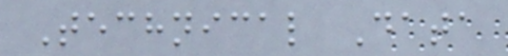Technical Data
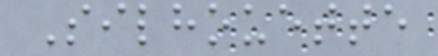Silhouette
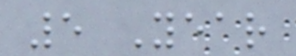5 Year
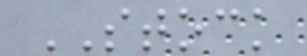STOCK
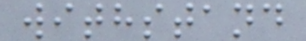withstand
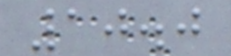10.0
